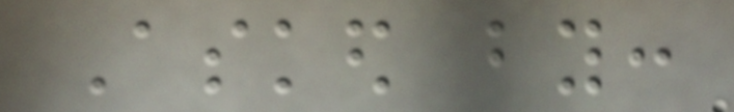Asked by:
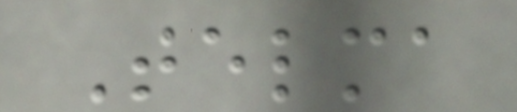Telma
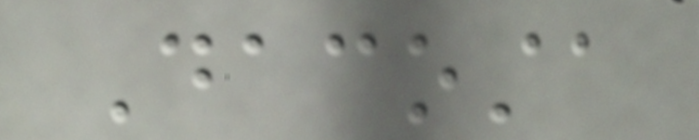Dacosta
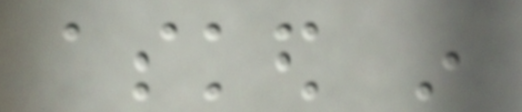asked in
